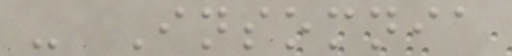- Insomnia
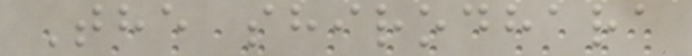The shirodhara
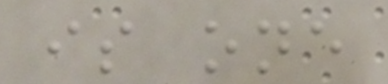is one
